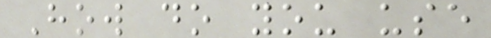How do you use
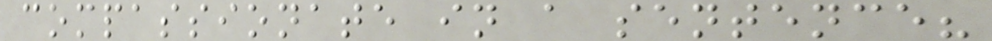compassionate in a sentence?
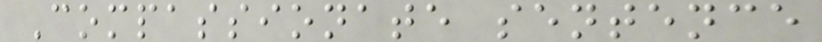Compassionate sentence
